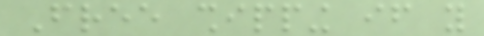Free shipping if you
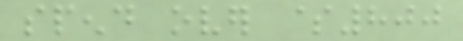spend over $800
